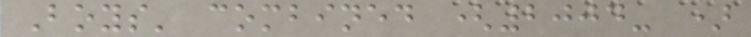Boys' combined (2004- )
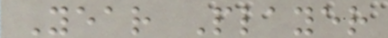Year Player
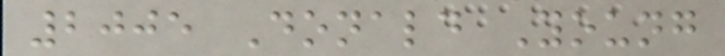2005 Donald Young
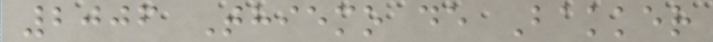2006 Thiemo de Bakker
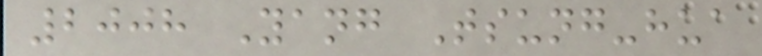2008 Yang Tsung-hua
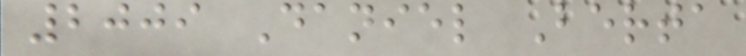2009 Daniel Berta
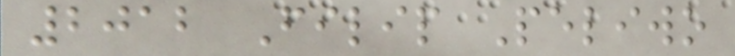2012 Filip Peliwo
